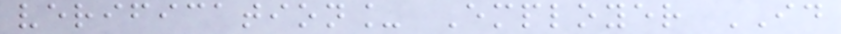verification_ Employer ID
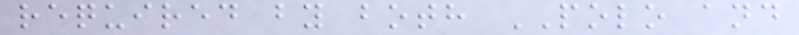required by both POLO and
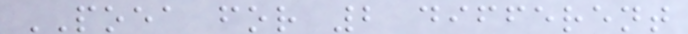POEA for 2 different
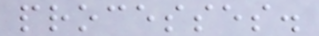processes.
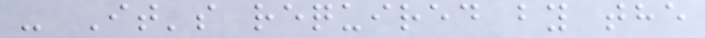- It's required by the
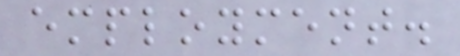employment.
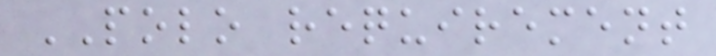POLO requirement
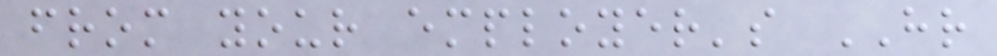from your employer's HR
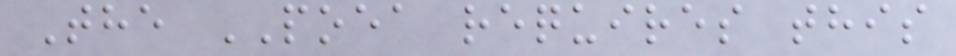The POEA requires this
